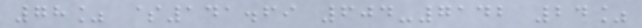78% $141.69 604-7142 24%
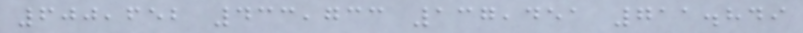600,652 433,733 137,451 711.849
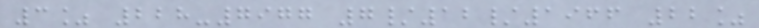3% 228-7977 7/12/1966 22%
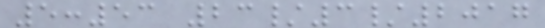5:53 23/3/2017
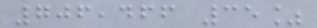706,466 35%
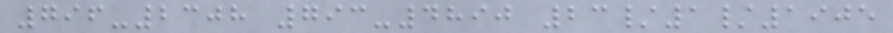796-2308 793-4890 23/1/1905
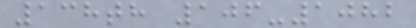138th 106-1082
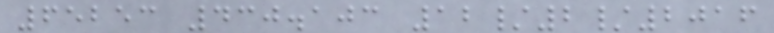65253 430.103 12/2/2016
